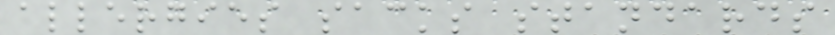allergies sacks standards
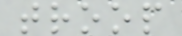troop
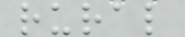rural
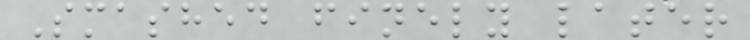Smashed finely later
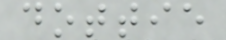dottie
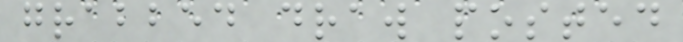grabbed draw posted
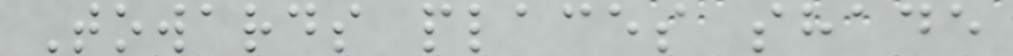Towards places shade
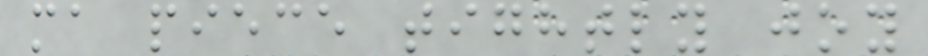ma piece tightly joy
